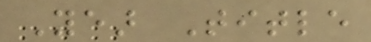Year Title
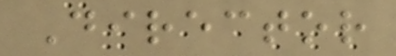Director
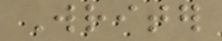Writer
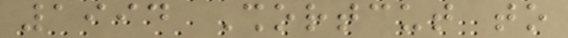1994 Shortcut to
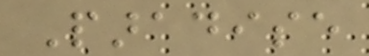Paradise
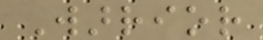Warrior
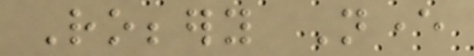Robbery Never
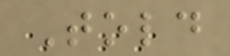Told
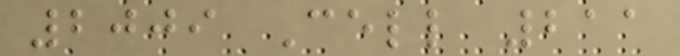2009 Cell 211
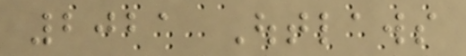2021 Outlaws
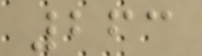263
